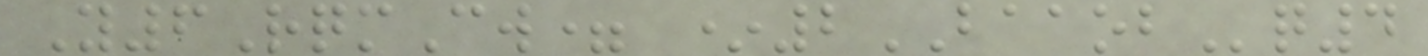Y6RqmCw= *2BAAOBq4
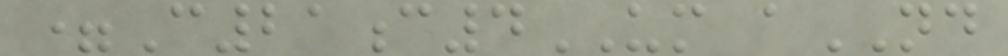=C21c4UM aND
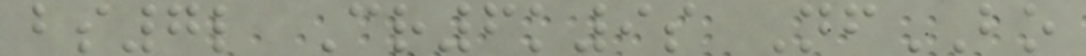bs7l Cr6k9s NfBO
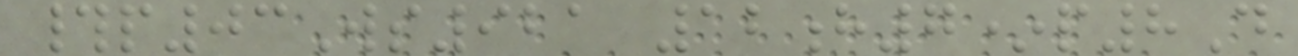#p03Ws921 12h7*p8D
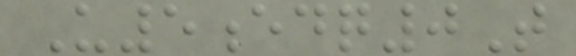U5edq0T
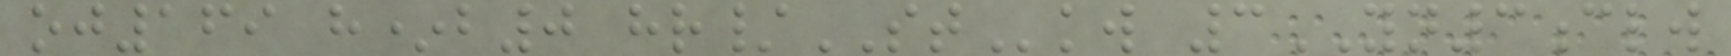oj169 h*b0 hr/STkw 3YN3clw
